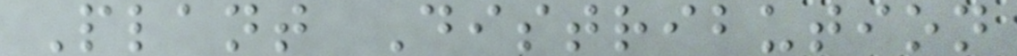Plant Distribution
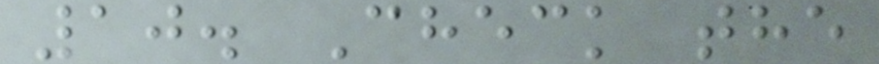10. Check the
